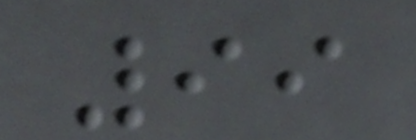99
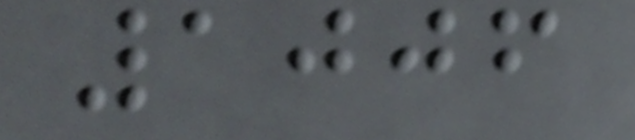1006
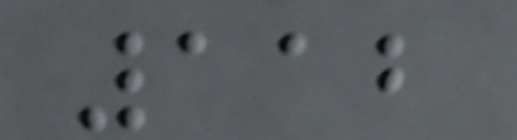112
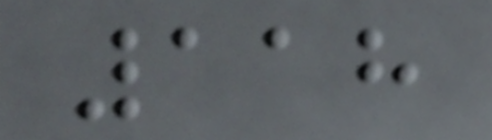118
